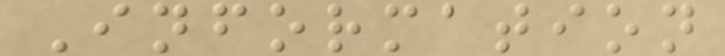Information
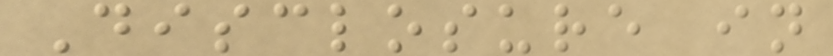Disclosure in
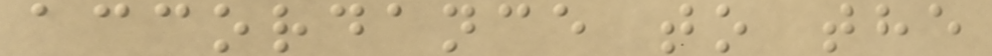accordance to the
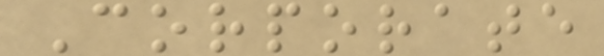Corporate
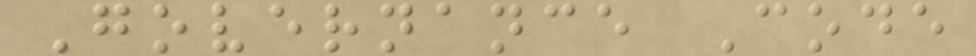Governance Code
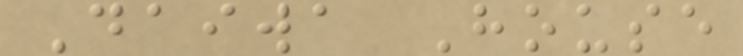Daiwa House
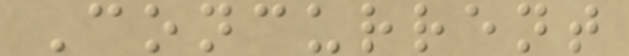Concurrent
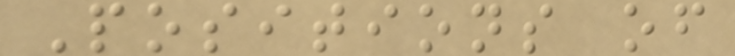Positions of
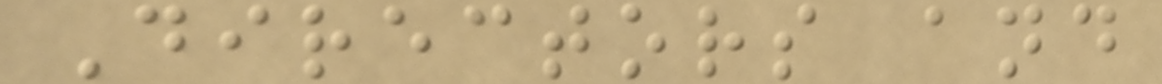Directors and
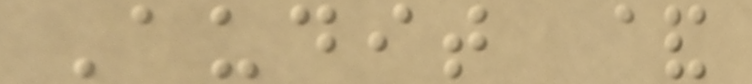Audit &
